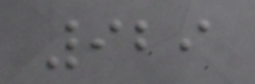929
